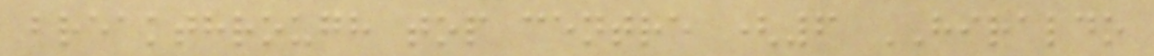breakthrough top centre (6 HIRALDO
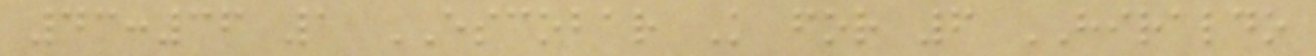43:36 1 ESCOBAR K for 6 HIRALDO
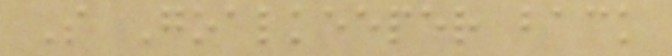S Goalkeeper back
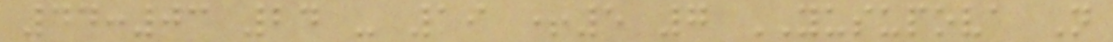44:03 24 - 19 +5 7 YUSUPOVA N
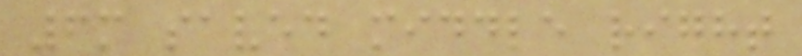6m saved middle right
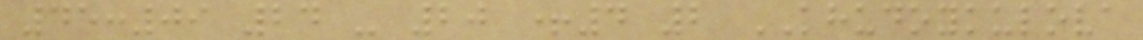45:09 24 - 20 +4 2 KHUDOYKULOVA
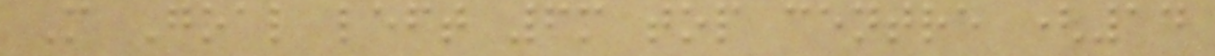M Goal left 6m top centre (14
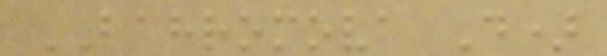BAHROMOVA D)
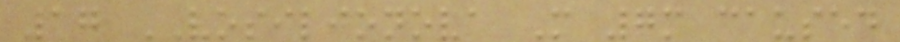17 VOSILJONOVA M 7m caused
